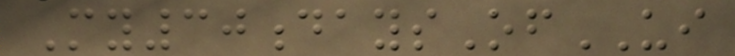My30daysOfUI
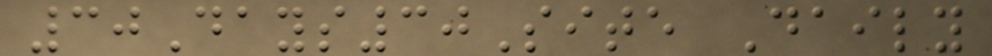30Days30Site Daily
